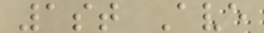1st Ave
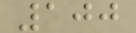100
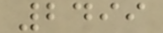2499
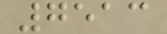7513
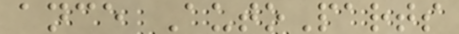ance AutoParts
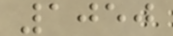1050
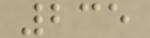235
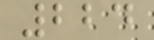224
